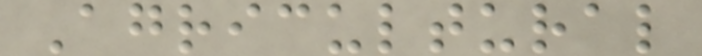Agricultural
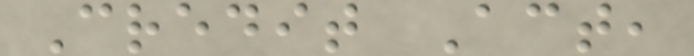Credit Act,
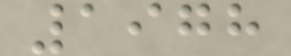1978
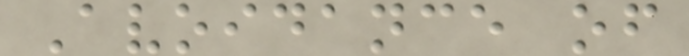Avoidance of
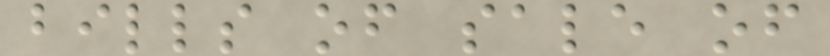bills of sale of
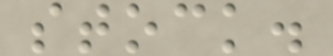stock.
